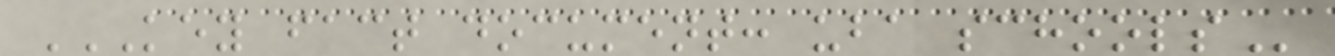KEY FACT DOCUMENT: UBA SCHOOLS
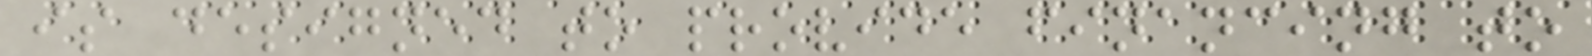is designed to provide financing to
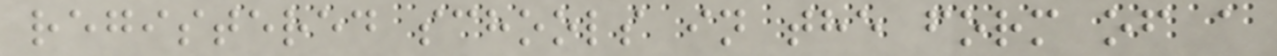registered schools in the form of a
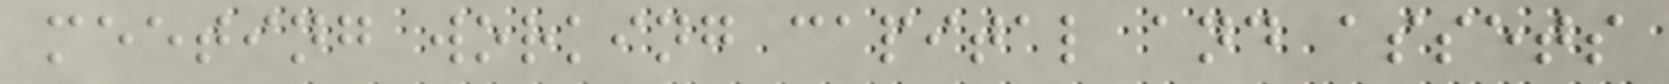meeting working capital and assets
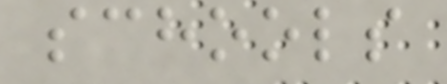schools
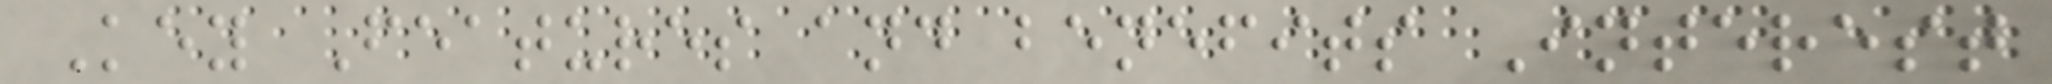Key Features and benefits Interest
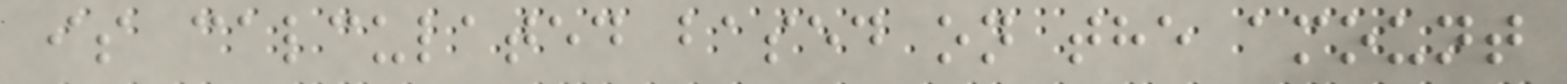is calculated based on the amount
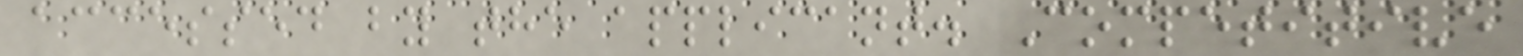accessed by the applicant. Competitive
